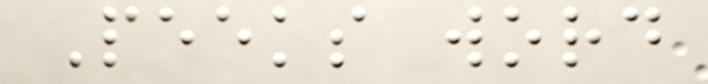Peeks word
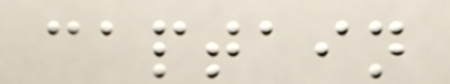captain
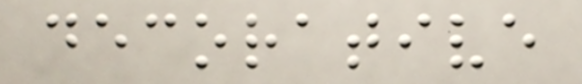decorative
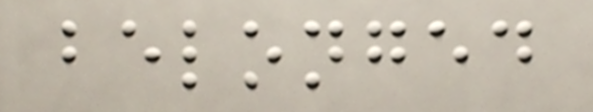belonged
